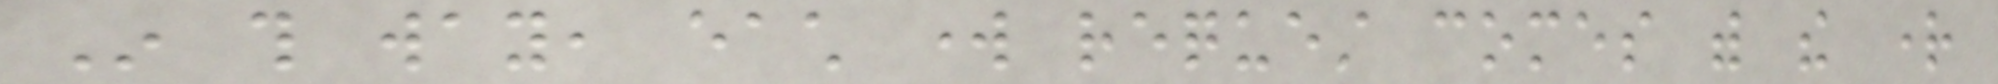In this way, each work request comes with the right
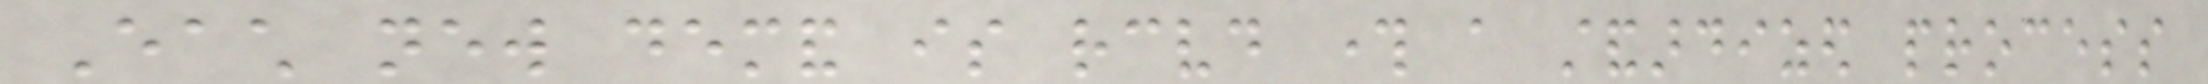Each new demand is received through a standardized process
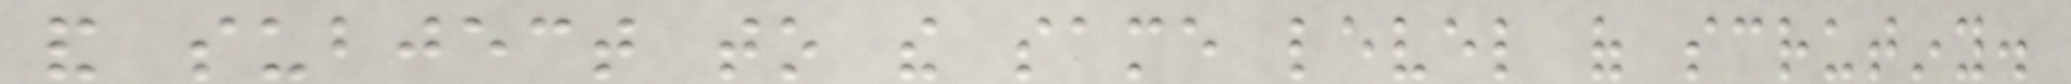and subject to the same level of scrutiny.
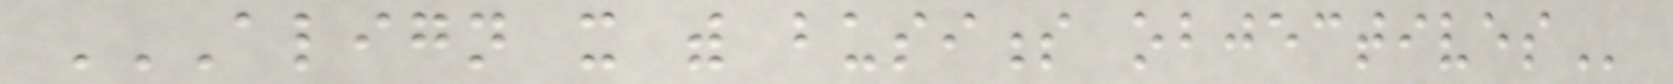ALIGN IT WITH BUSINESS OBJECTIVES
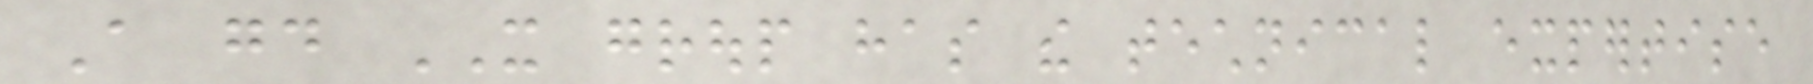A good IT group has the technical expertise
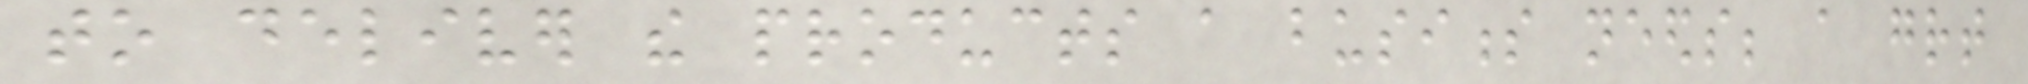to deliver the products a business needs; a great
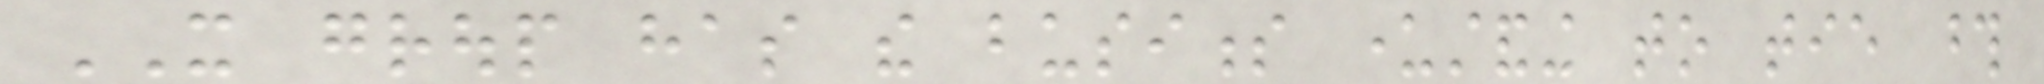IT group has the business understanding to tie those
